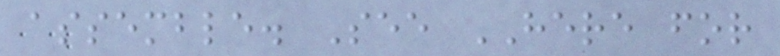assemble. See HERE for
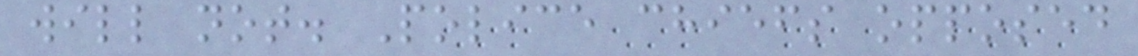will not. Police chiefs opposed
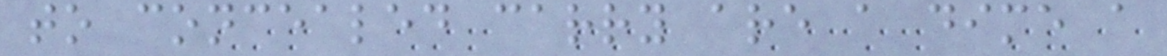to concealed carry are a dime a
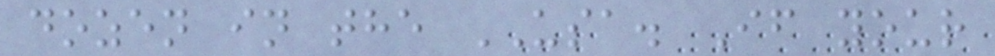dozen in the USA. If your
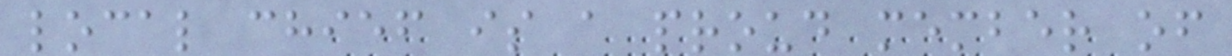local chief is a proud member of
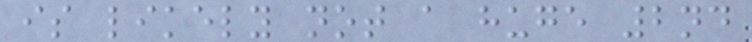is likely not a huge 2nd
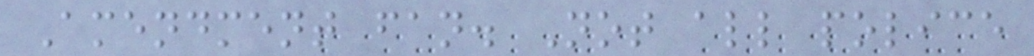Amendment fan. Not all police
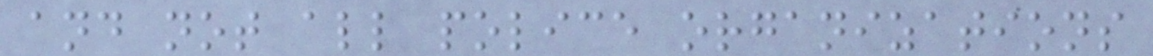and not all police organizations
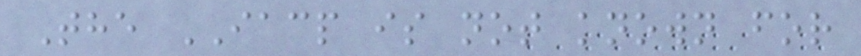The IACP is not known for
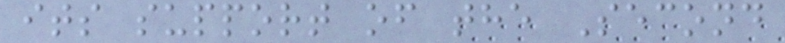its support of the Second
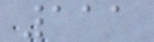111
